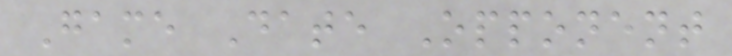Game Date Opponent
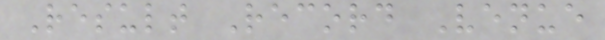Result Record Venue
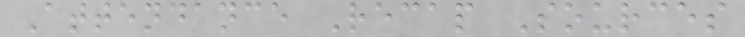Attendance Recap Sources
